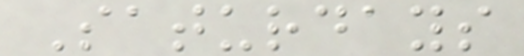Saturdays
